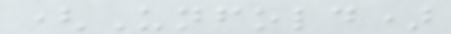(Unfold)
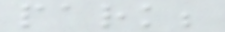park;
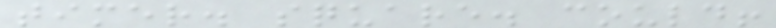timer. square. could!
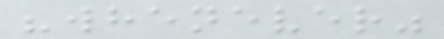"whenever"
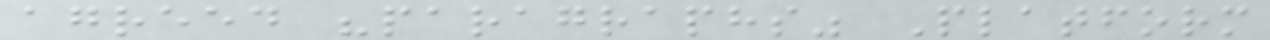agreed "paragraphs" Platform
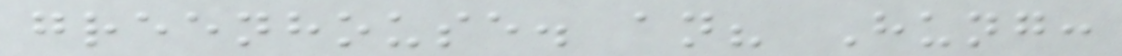greenhouse. an? Hung:
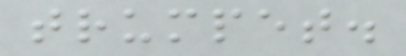trumpet.
